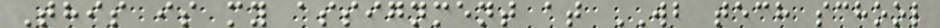This is my assignment at WB tech school
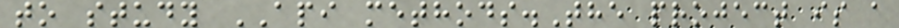to study API methods.The project is a
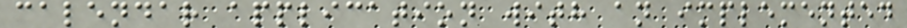calendar application with an implemented
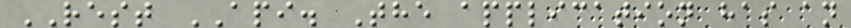REST API. The application has an
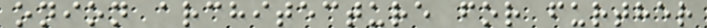onion architecture for further
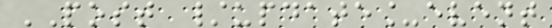POST /update_event
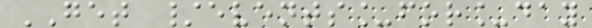GET /events_for_day
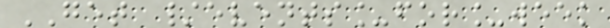GET /events_for_week
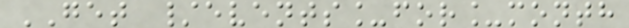GET /events_for_month
